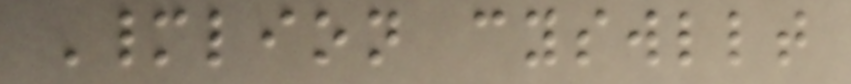Manylion cyswllt
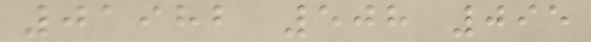01982 508 095
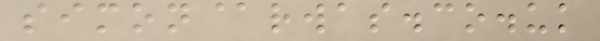simon@rwas.co.uk
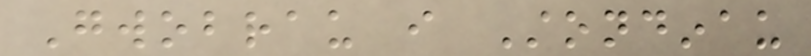Gwobrau i Stondinau
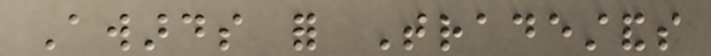Awards for Tradestands
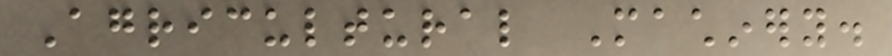Agricultural Machinery.
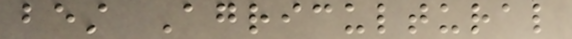best Agricultural
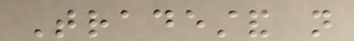Tradestand not
